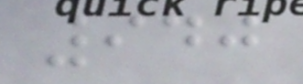940
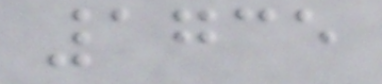1735
